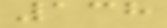138
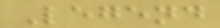Legend
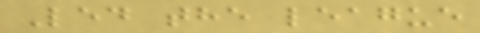Led the league
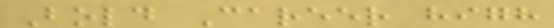Bold Career high
